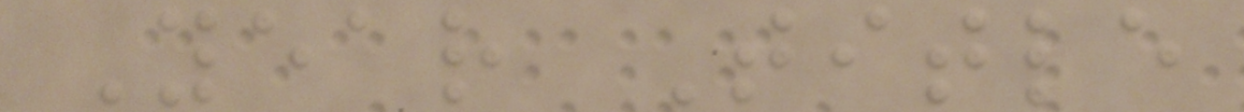Year Title
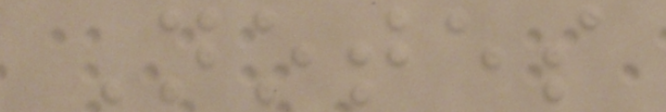Notes
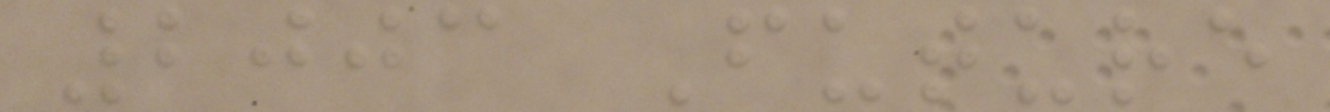2003 Future
